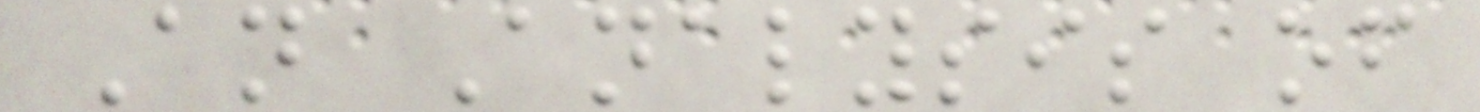An Analysis of
